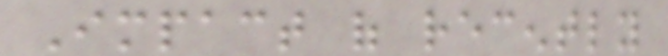Impact of recently
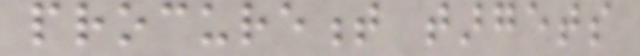procurement targets
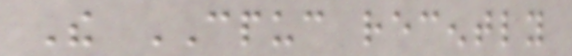The CPUC recently
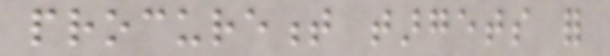procurement targets for
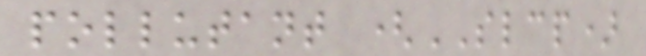pollutant (SLCP)
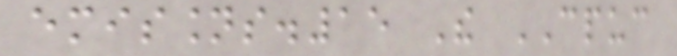emissions.15 The CPUC
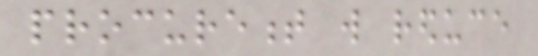procurement will reduce
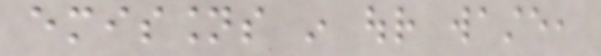emissions in our waste,
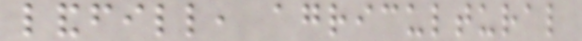landfill, agricultural
